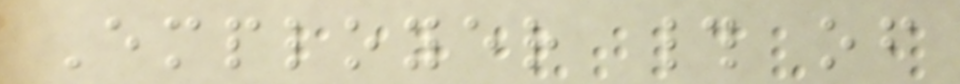Employer # of
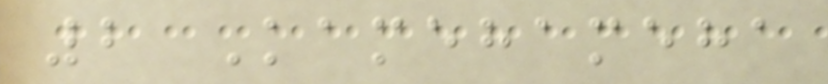2 Kamehameha
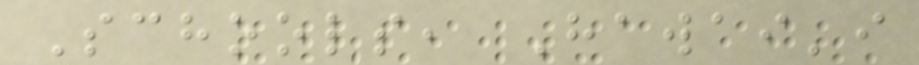Schools, Hawai'i
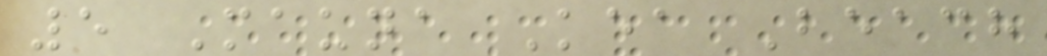5 Mauna Kea Beach
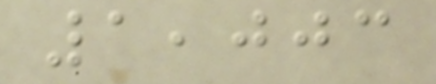1,003
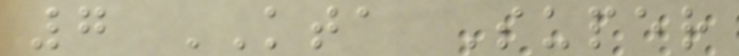7 KTA Super
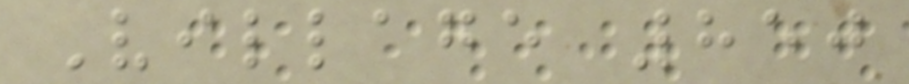Village 850
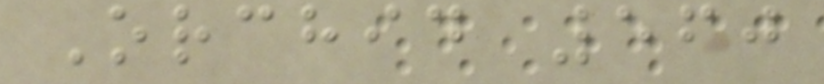Orchid 560
